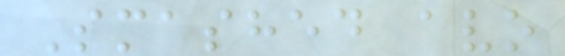Smashed avo
